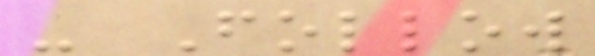- Follow
